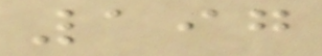197
